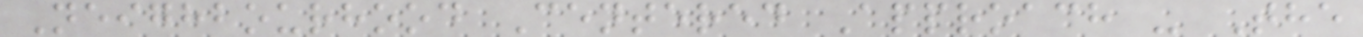Neighbourhood Centered Approach - The
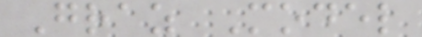Graz Model
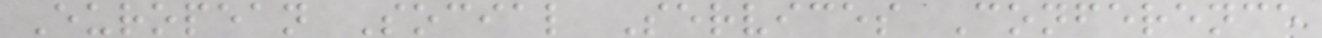European Social Services Conference
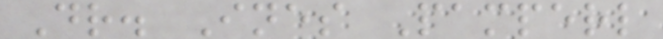Dr. Ines Pamperl
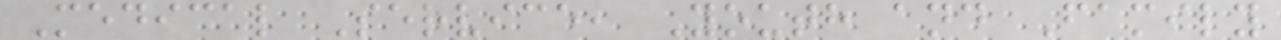Medical Service, Youth and Family
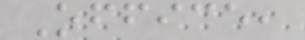Office,
